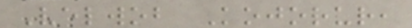Velwob Kojorur,
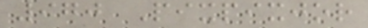970 Pixpixjor
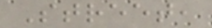Street,
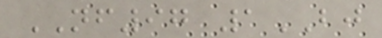NF97 1BJ
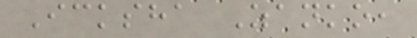Icksha Zanko,
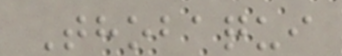Thobaqui
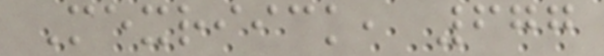Mexriick, 677
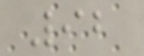92
